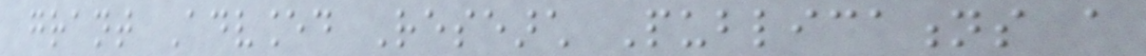grant Advanced Research Publications a
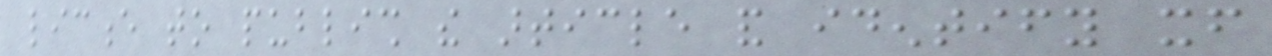licence to publish the article and identify itself
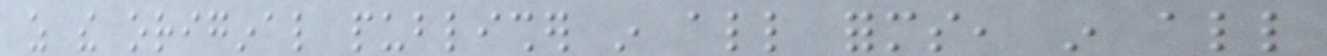as the original publisher in all forms, in all
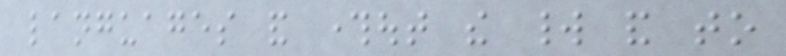languages and throughout the world and to
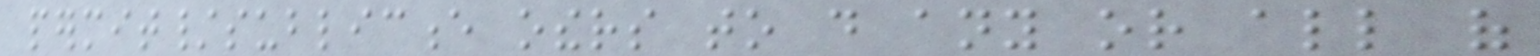permit/sublicence others to do any or all of
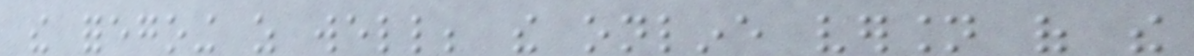the foregoing as well; the online version of the
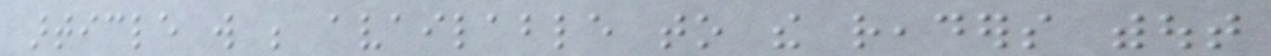article will be available to the readers without
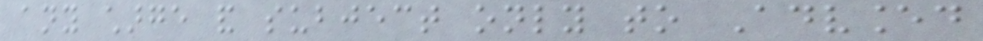any charge and subject only to Advanced
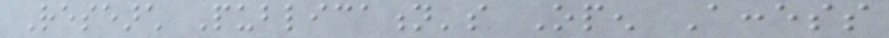Research Publication's Open Access
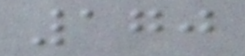170
